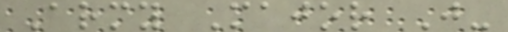Army Major J-
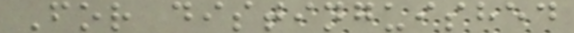For distinguished
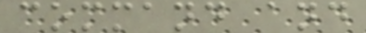command and
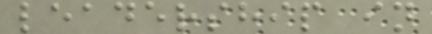leadership in
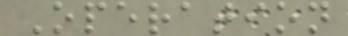Operation
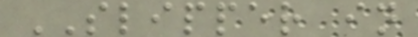SLIPPER in
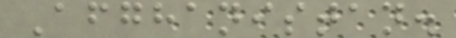Afghanistan.
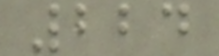224
